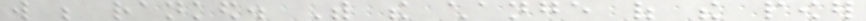will be ranked. With the change of the power
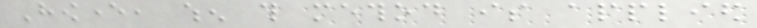However, when this method is applied
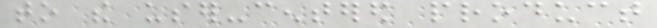to the user-centered product
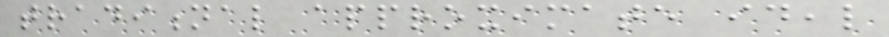traditional approximate ideal
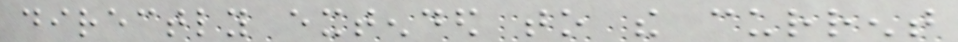directly extended to the current
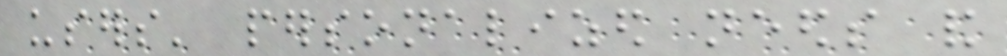users' personalized needs and
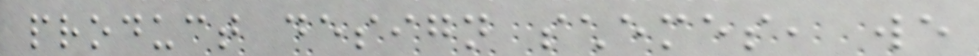product design schemes, we
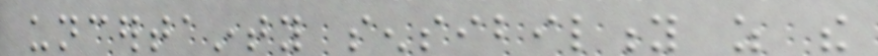uncertainty sensibility as the
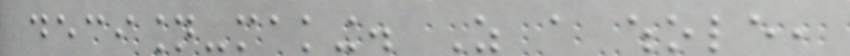decision-making. As a whole,
